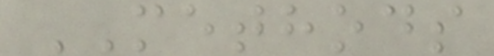METHODS
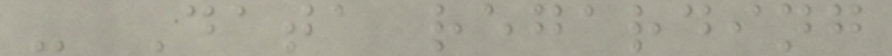- Data regarding
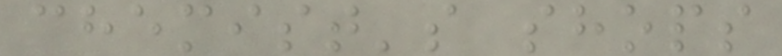chemist's shops
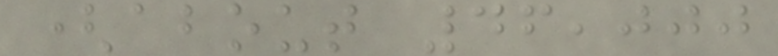(about 46,000
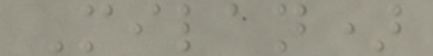Milan)
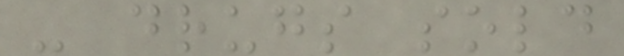- drugs sold
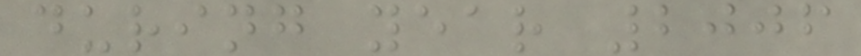during year 2006
